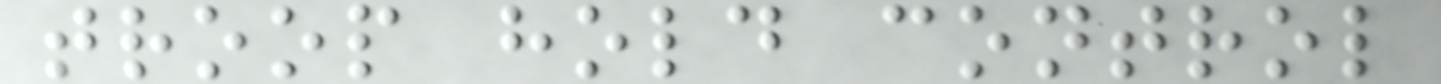troop hold control
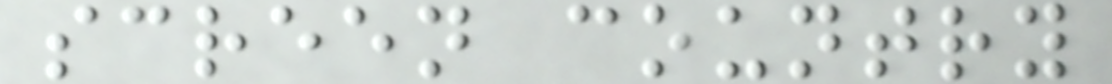screen country
